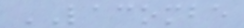LACOMBE
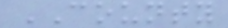COUNTY
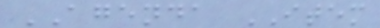AGENDA ITEM
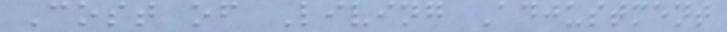Cost of Living Adjustment
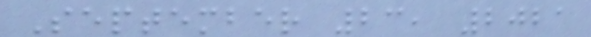September 23, 2021
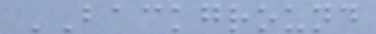BACKGROUND
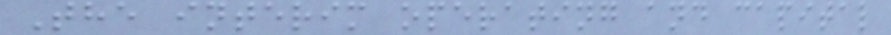The interim operating and capital
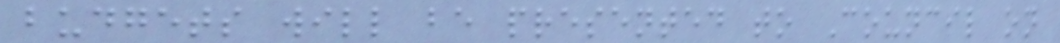budgets will be presented to Council on
